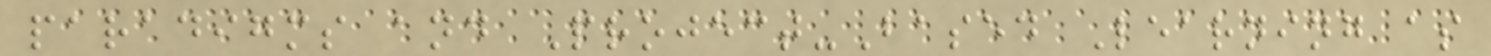paradigms and Project-Based Learning as
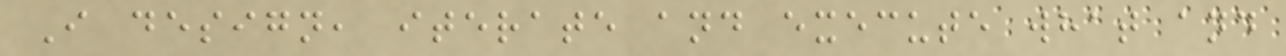I design, iterate and execute what and
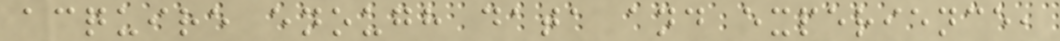acquire enough data and experience,
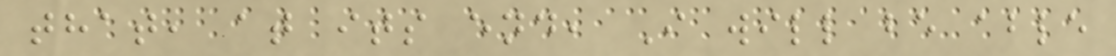that, at its end, I will be able
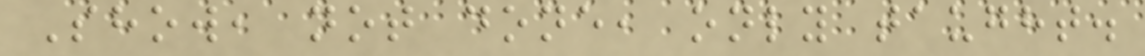Show, not done, only taught.
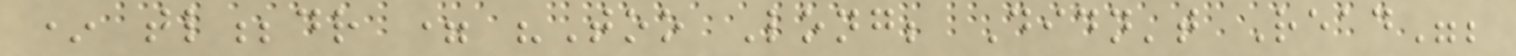* tl;dr = "Too Long; Didn't Read";
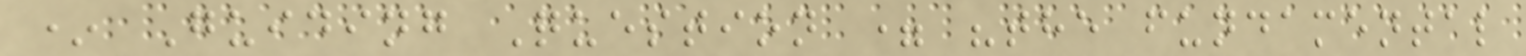* Guiding Question = "the fundamental
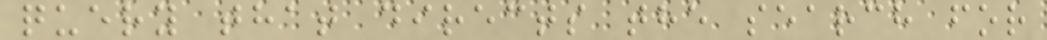query that directs the search for
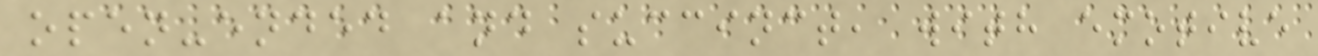open-ended and succinct, with emotive
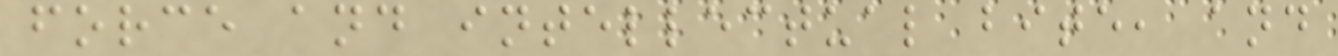force and intellectual bite, and
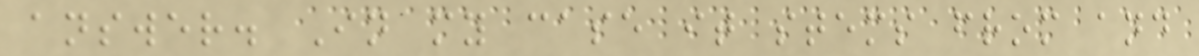answer. In my case it stems from and
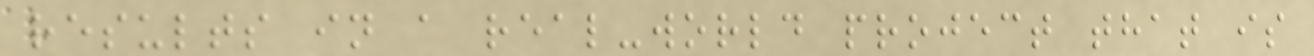results in a real-world project that is
